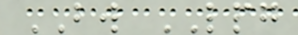BW LPG
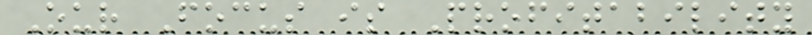Our Focus is Profitability
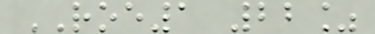ROE1 22%
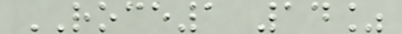ROCE1 14%
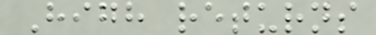High returns
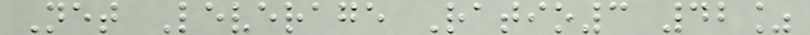Net Leverage Ratio3 42%
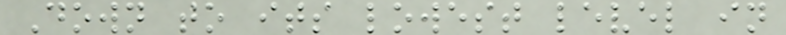Down to its lowest level in
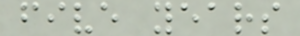five years
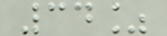34%
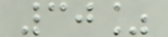30%
